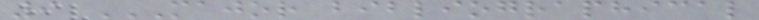9 MAJOR BIBLIOGRAPHICAL
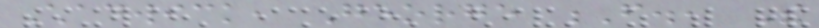Chadwick, George F., The
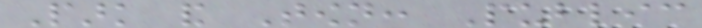Park and Town: Public
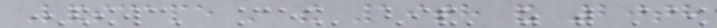Landscape in the 19th and 20th
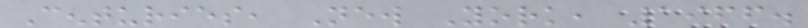Centuries, New York, 1966.
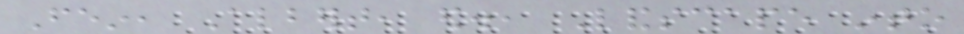Fein, Albert, ed., Landscape into
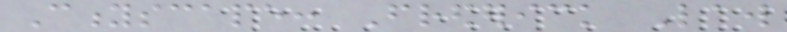Cityscape: Frederick Law
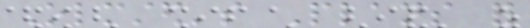Olmsted's Plans for
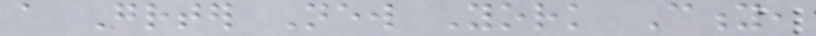a Greater New York City,
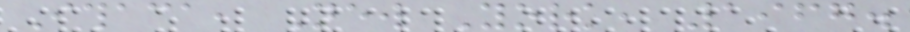Ithaca, New York, 1967.
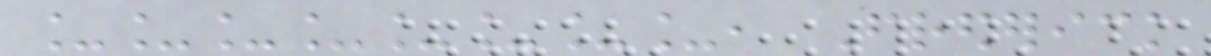________, Frederick
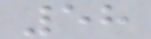58
